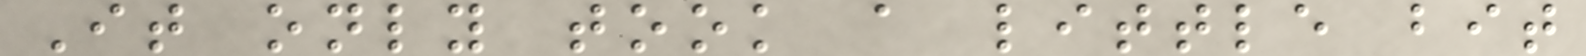It only took a little bit
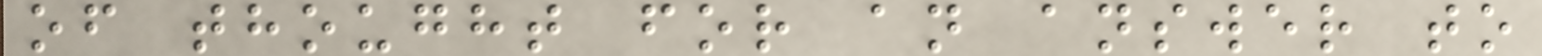of thought for an answer to
